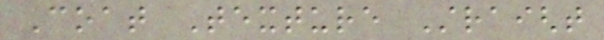Coat Texture Straight
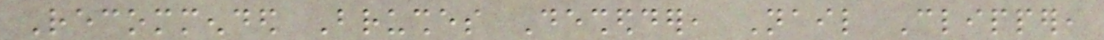Recommended Brushes Deshedder, Nail Clipper,
